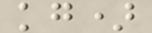kg)
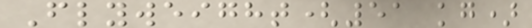Flyweight(51 kg)
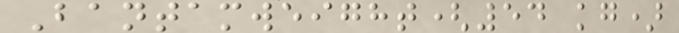Bantamweight(54 kg)
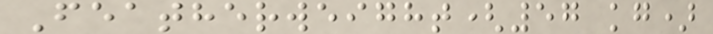Featherweight(57 kg)
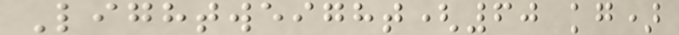Lightweight(60 kg)
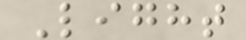Light
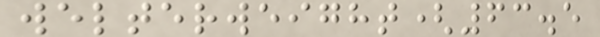welterweight(63.5
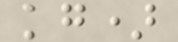kg)
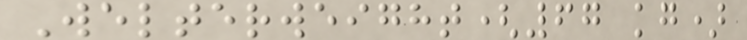Welterweight(67 kg)
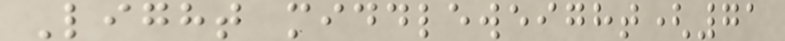Light middleweight(71
